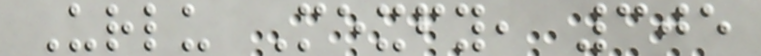Urlu Mexfy, 305
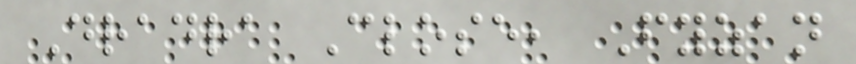Dradra Close, Fyzan
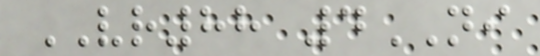VR88 4NI
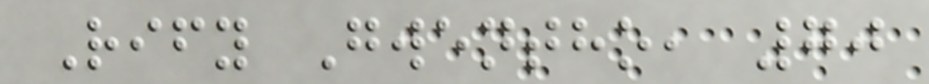Rify Gwentho, 70
